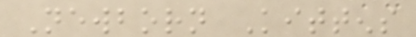Newborn Kittens
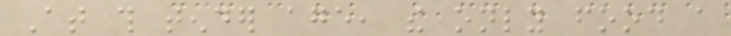At this tender age, the only food a
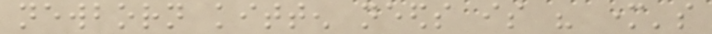newborn kitten needs is his mother's
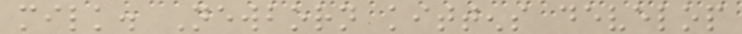milk. Newborn kittens develop
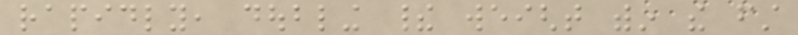rapidly, doubling their weight within the first
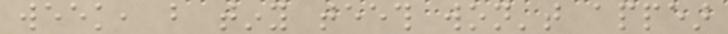week, but tiny teeth won't appear
